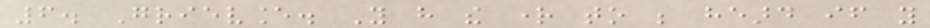6. Grievance. You have the right to be heard if you
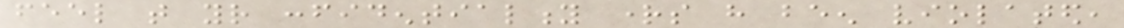feel that your confidentiality rights have been violated,
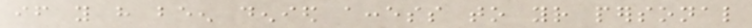if you have been denied access to your personal
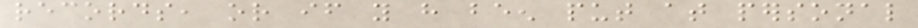records, or if you have been put at personal
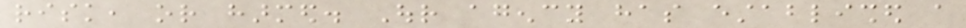risk, or harmed. Our agency has established a
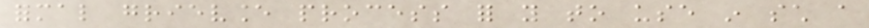formal grievance process for you to use in such a
